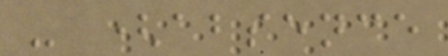- (absence
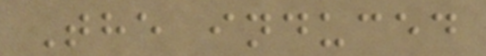The induced
